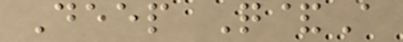Deep Q&A
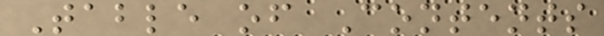Table of Contents
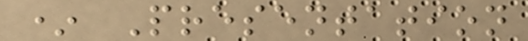* Presentation
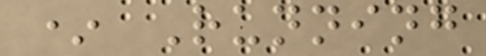* Running
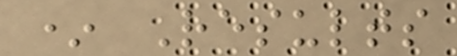* Results
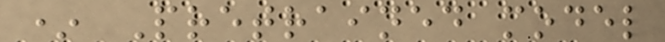* Pretrained model
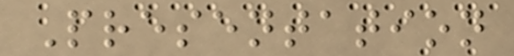Presentation
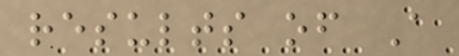results of A
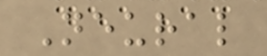Neural
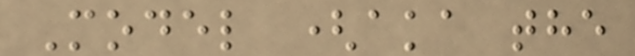Model (aka the
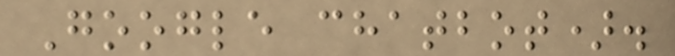Google chatbot).
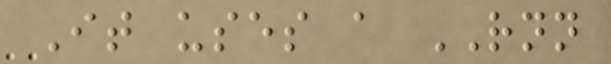It uses a RNN
